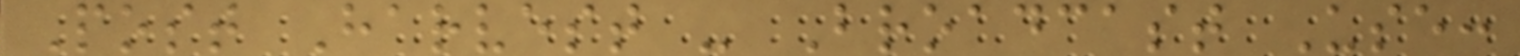Post Harvest - Broadcast Use:
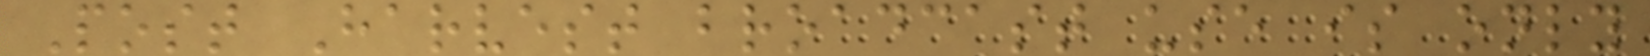Post Harvest broadcast use is only
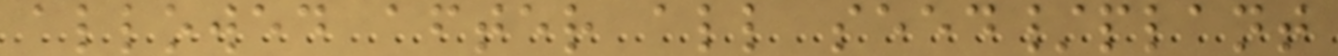allowed after all seed/plant
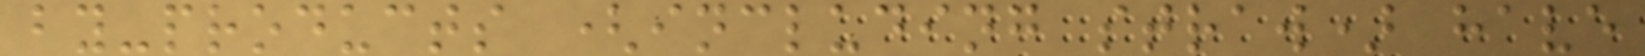by-products (including straw) have
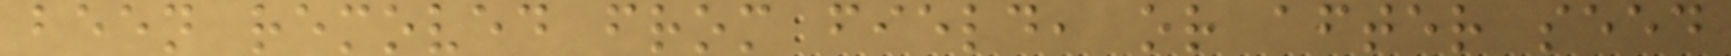been removed from field, or after seed
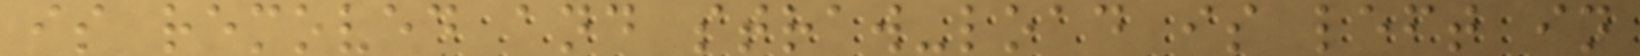is removed and straw-load is left in
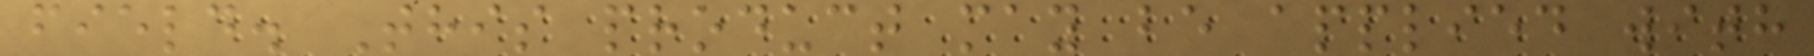field. This product may be applied with
